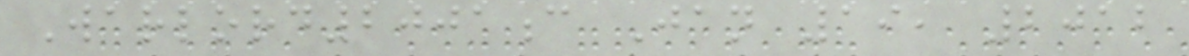Warlord2001c Jan 19, 2012
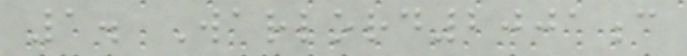1. Warlord2001c
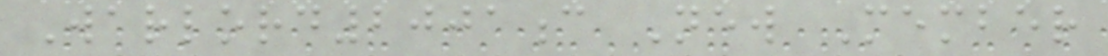Warlord2001c New Member
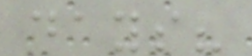days?
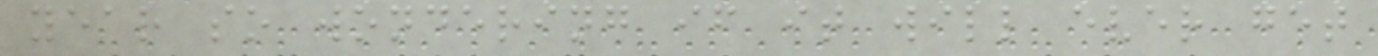year so wondering if it will ever get
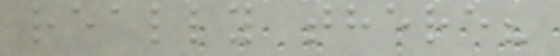really there?
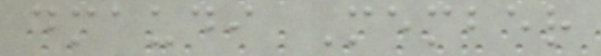dmaudi Member
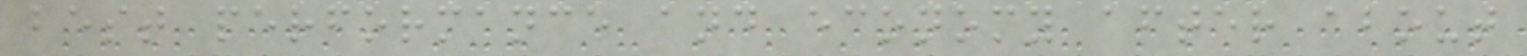best performance and economy after about
